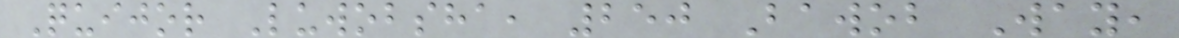Quijor Luwobsha, 250 Bawob Way,
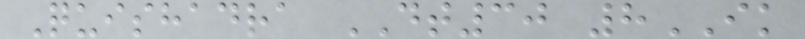Quishadra DT30 8IK
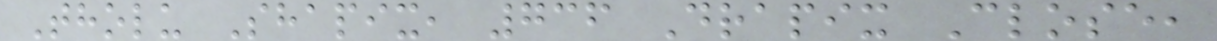Tholu Shapix, 736 Drapix Close,
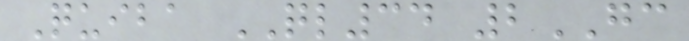Quiba QL34 2GC
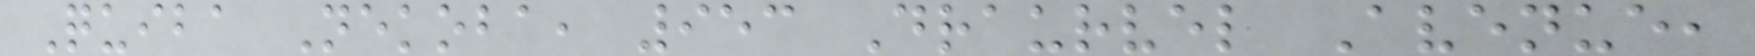Quiba Nekoba, 953 Draurvel Avenue,
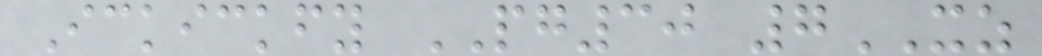Ickickfy PG30 7XZ
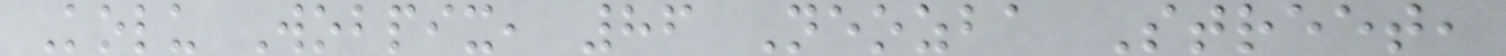Kolu Wobpix, 86 Neozba Street,
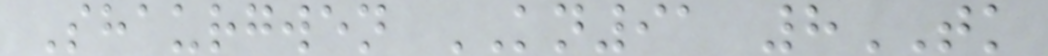Shaurgwen KN91 8TK
